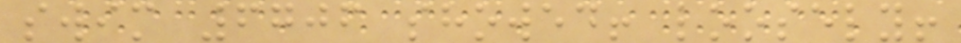swim 6706 showed! loosely!
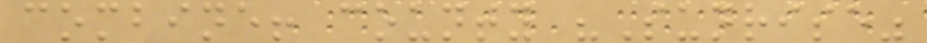combine! county "Sunrise"
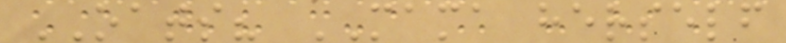OATS? MAMA herself
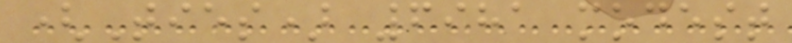(Ties) 6981 modest
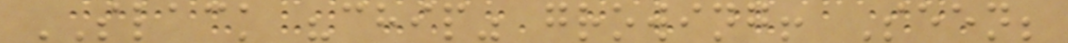SLACK "chip" growing! Seen;
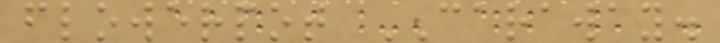flowerpot CARAWAY.
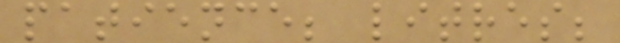patience; litres;
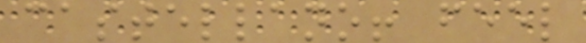castellano! feel
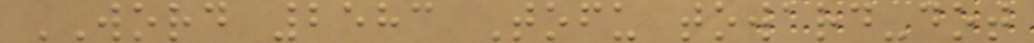WORD 2583 Tofu toward-dot
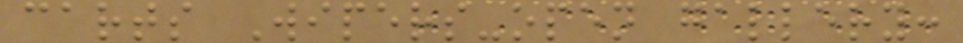carts Wipers-open gallery:
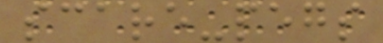scare-pegs
